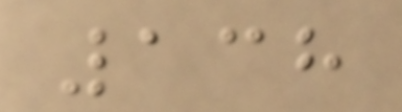138
